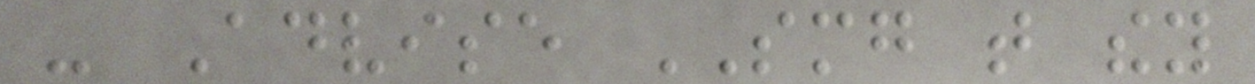- Advise SMG that they
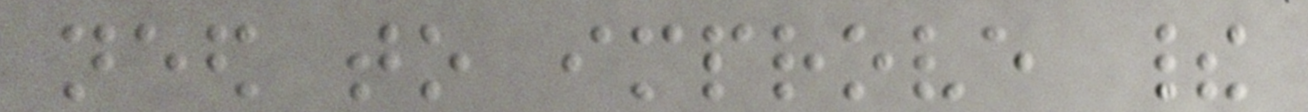need to improve their
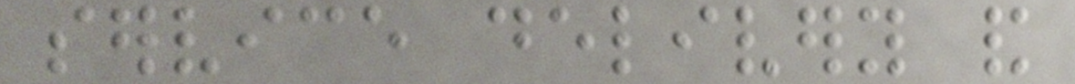service delivery and
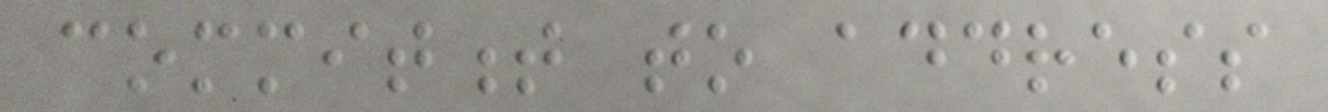commitment to address
